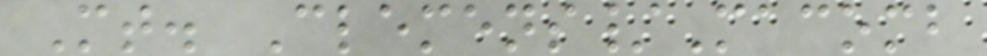Mt. Clemens/Macomb
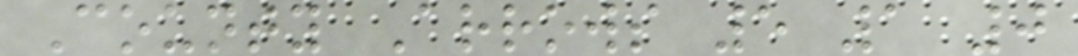County Arrows 5 1 0
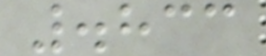.833
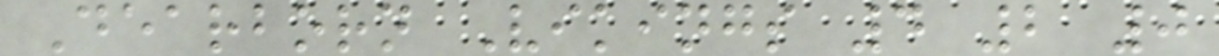Dearborn Vikings 4 2 0
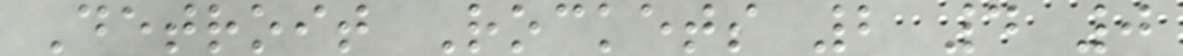Detroit Rockets 2 4 0
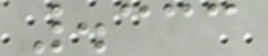.333
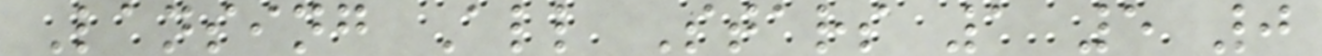Lansing All Stars 1 5 0
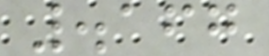.167
